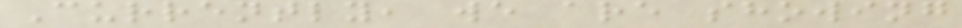Currently, we are showing
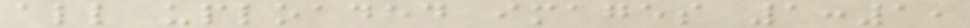all uploaded images 1:1,
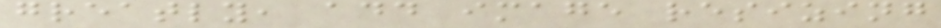greatly, add image resizing
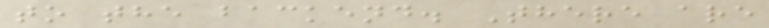to the backend. There are
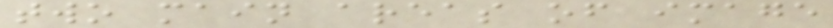two main areas of image
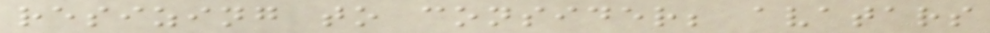resizing to consider; avatars
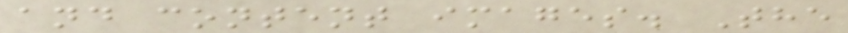and content images. The
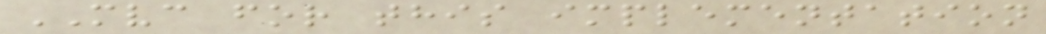MVC for this implementation
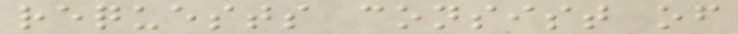requests consist of
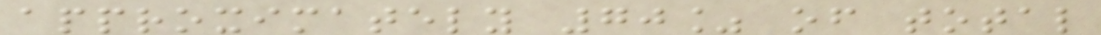approximately 70% of total
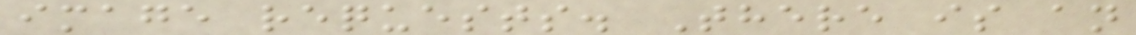image requests. There is an
